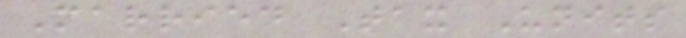Married Tax Units
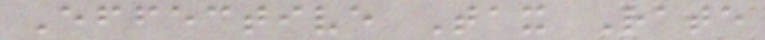Effective Tax Rate
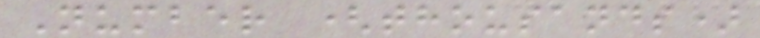Number (thousands)
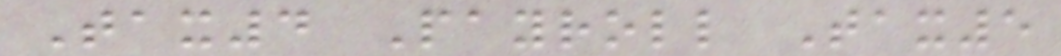Tax4 Payroll Tax5
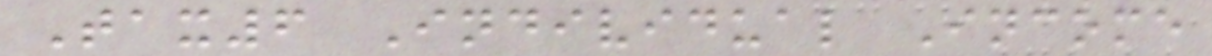Tax6 Individual Income
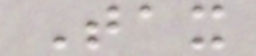Tax
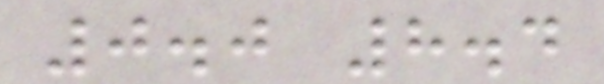0.0 8.4
